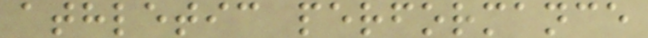athletic performance
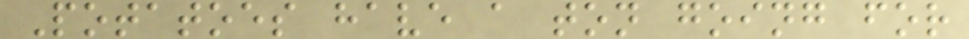Potatoes have a ton going for
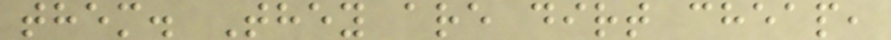them. They are dirt cheap,
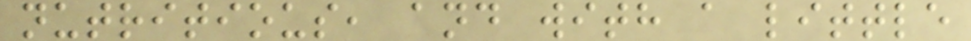nutritious, and with a little
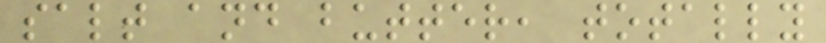salt and butter, totally
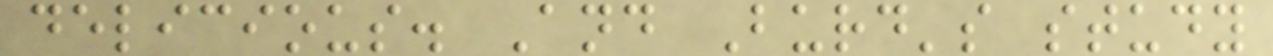delicious. And Burd's study
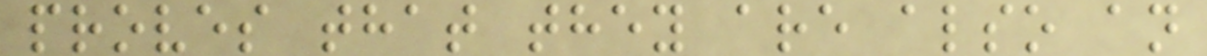proves that they are also an
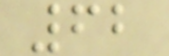62
